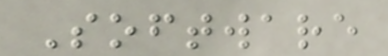Software
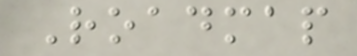Roadmap
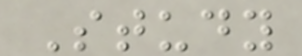Study
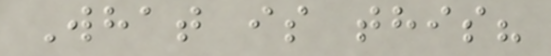What is this?
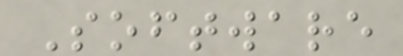Software
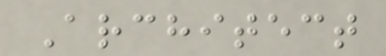Architect
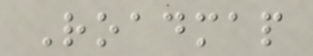Roadmap
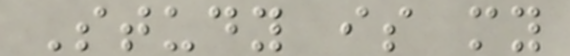Study is my
